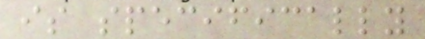is specifically
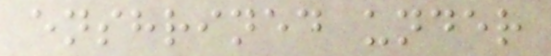enshrined under
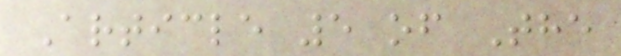Article 5 of The
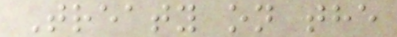Treaty on the
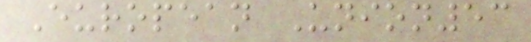European Union53
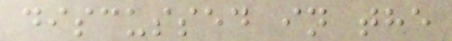discussed in the
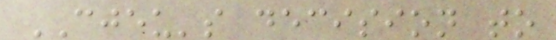CJEU's decision to
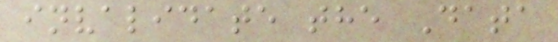invalidate the Data
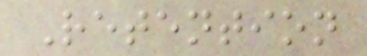Retention
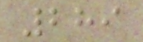289
